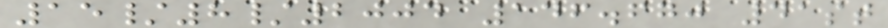15/8/2004 146.670 41st
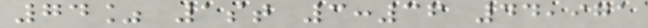74% 1st 3:36 44,971
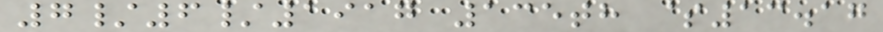7/6/1917 135th $13.17
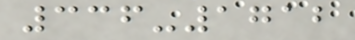336-1712
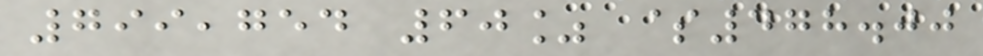799,754 60% $478.00
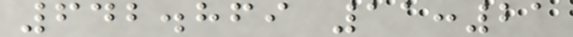642.869 11:21
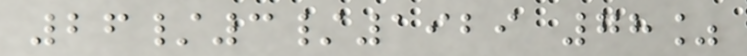26/3/1929 78%
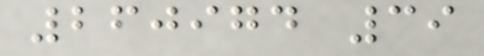260974 39
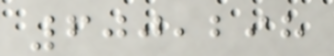600,298
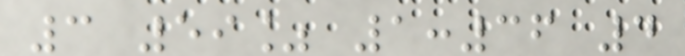3 59% 1:36 4
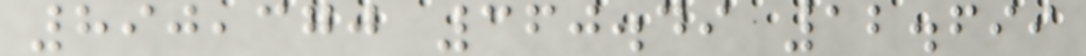890,370 360.49 12.699
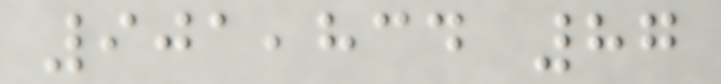901,834 87
